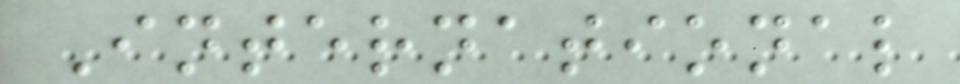International
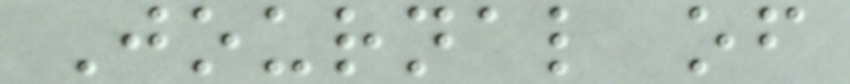Journal of
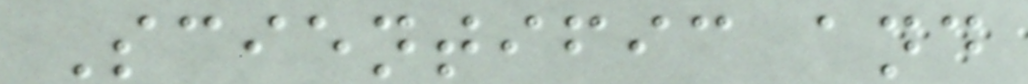Scientific and
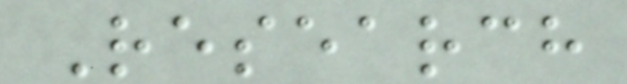Research
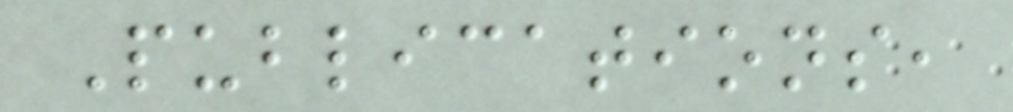Publications,
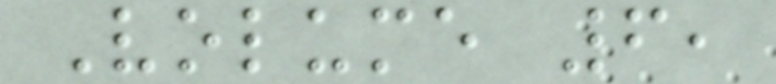Volume 6,
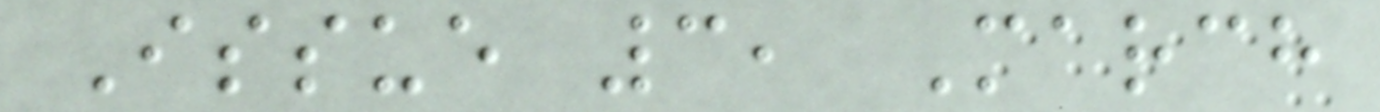Issue 3, March
